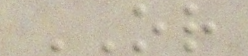OR
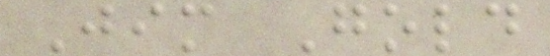Jim Gold
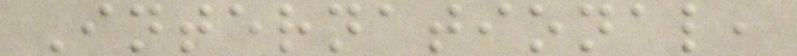International,
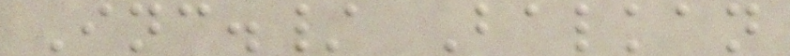Inc./ Balkan
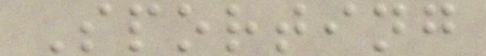Sporting
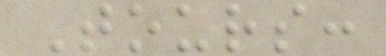Tours:
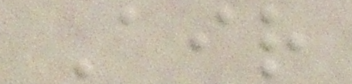Air
